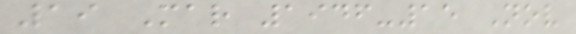19 Mar 1946-15 Nov
